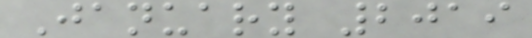January 2019
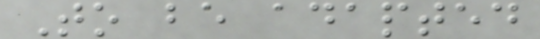To be adapted
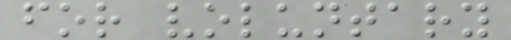for voluntary
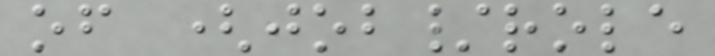of (job/role
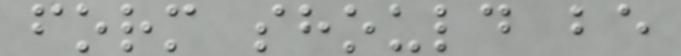form should be
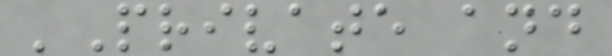'Private and
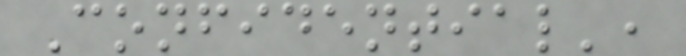Confidential',
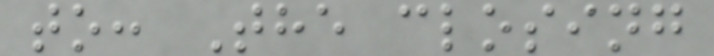to: The closing
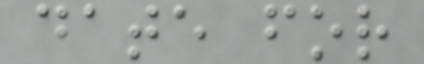date for
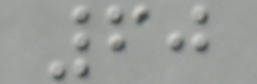60
